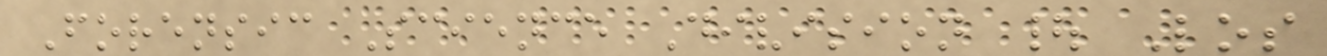Forensic Science Division | Los
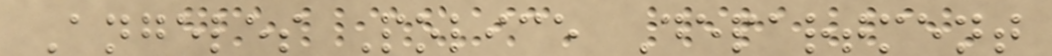Angeles Police Department
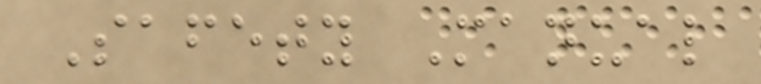Safety Manual
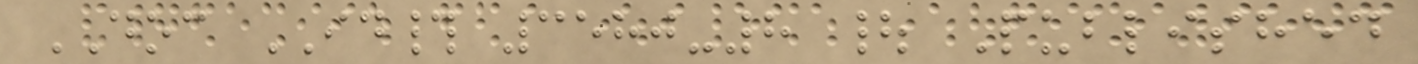DOC ID# 3580-8 | Published
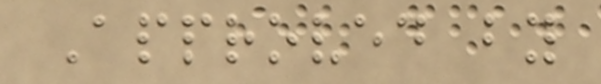Approved by
